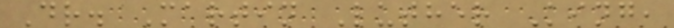Dr. Martin Luther King,
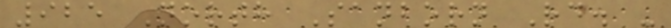925 North Sanborn Rd. -
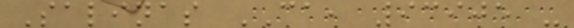Salinas CA, 93905 -
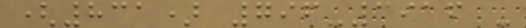(831) 796-3916 -
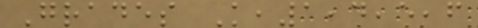Grades K,1,4,5,6
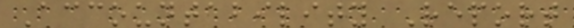Accountability Report
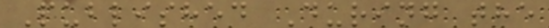Published During the
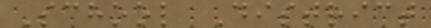School District
